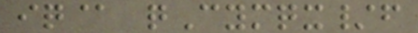iq@ qCymqx/f
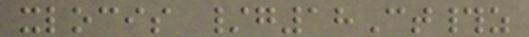xlocis /g18Ct#z
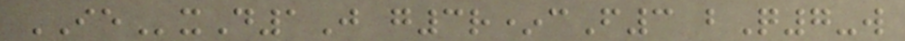IExD1J g3r*cF3 bQ7-w
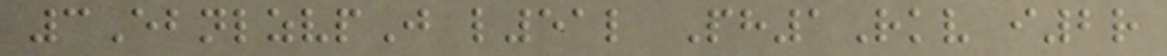3EbnlzvpJ l51l Ph1Rkv i2r
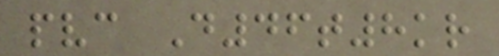pvc D46t8kr
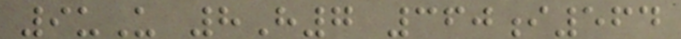9uU 8H7 360i564
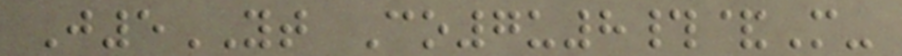J5YT Co7u8#&M-
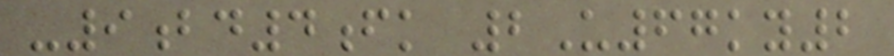-9bd4fk 2U67ky2
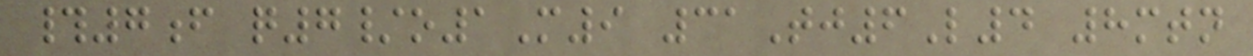#7f q7/o1M9 31Tj6L4 8mtn
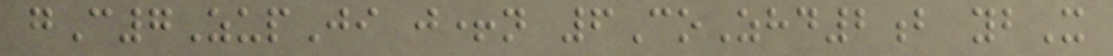gC7ZupJi j+n 6CoZhd2b ybX
